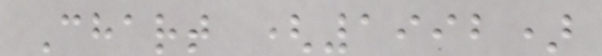Chart (1992)
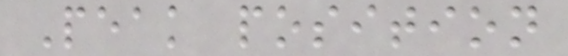Peak position
